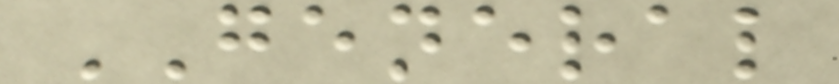GENERAL
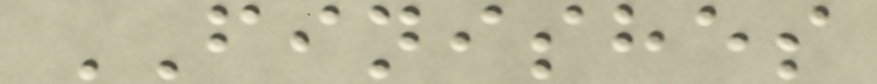FINISHES
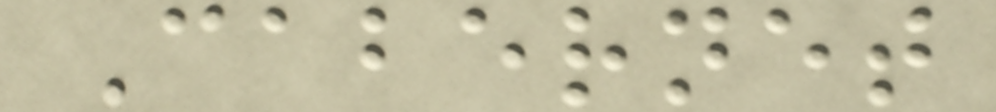Cabernet
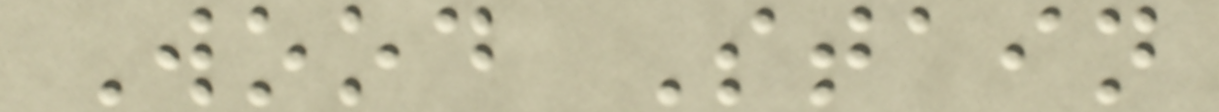Wood Stain
